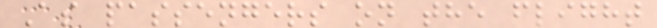As passengers on the flight
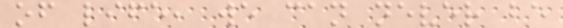of life, we can never be
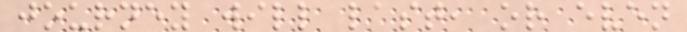journey will last, or even
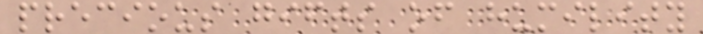precious gifts of humility
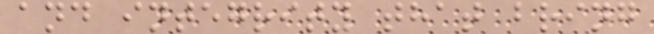and integrity that bring
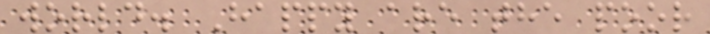world. Happy are the poor
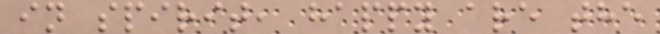in spirit, happy are the
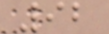92
